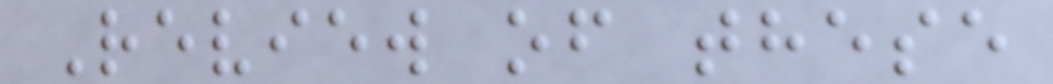Review of these
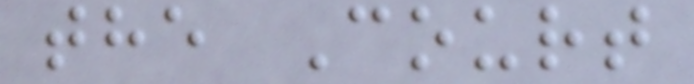the Court
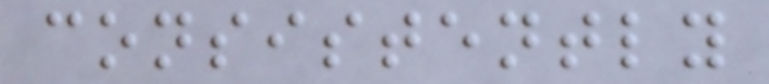consistently
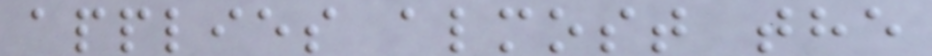applies almost the
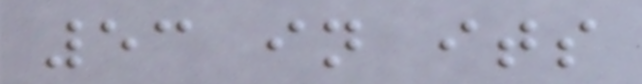53 in its
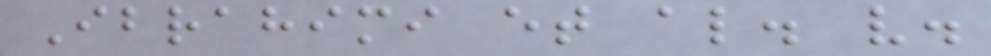Ibrahimi et al. v.
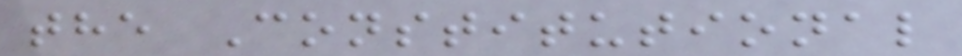the Constitutional
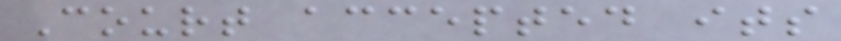Court accepted its
